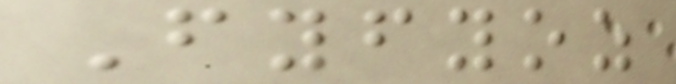Fyfyoz
